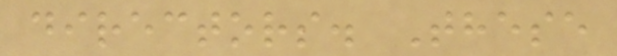directors. These
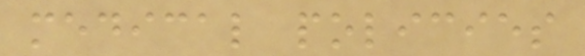medical policies
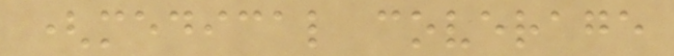(medical coverage
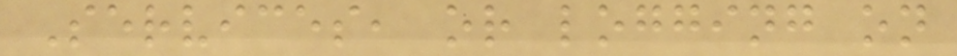Services, or logging on
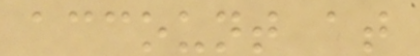account at
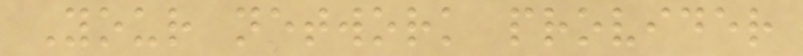Your network provider
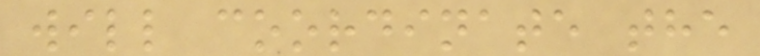will coordinate the
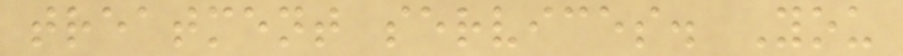treatment services. You
